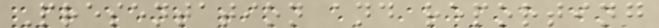Presentation and reporting
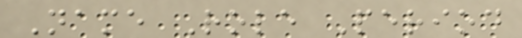Name Role Period
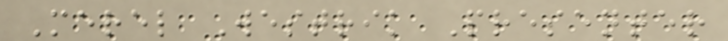Merel Westrik Presenter
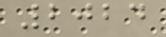2024
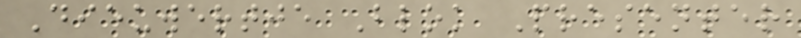Dieuwertje Blok Presenter
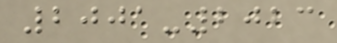2001-2023
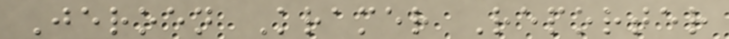Jeroen Kramer Reporter
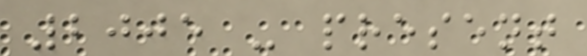2005 - present
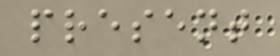present
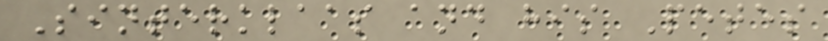Sinterklaas and his Petes
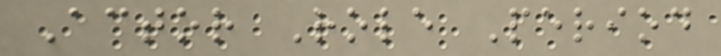Actor Role Period
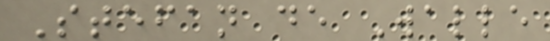Stefan de Walle
